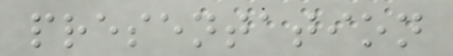presentation
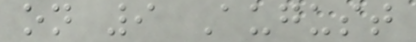on 9 August
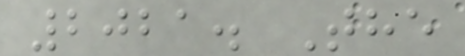2021. The
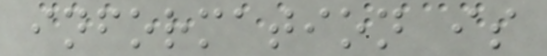information is
